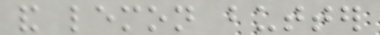and lemon butter
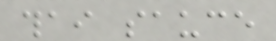thai sauce
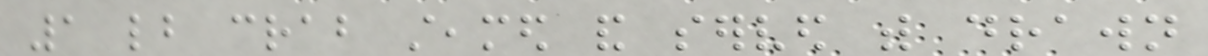1 lb crab steamed and served with drawn
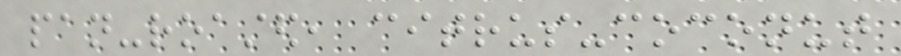pan-roasted, citrus-coconut
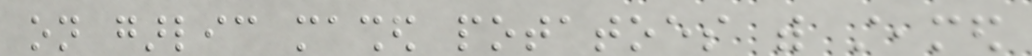on garlic mashed potatoes with steamed
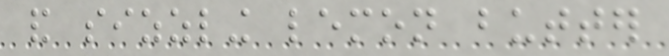and sizzling lemon butter
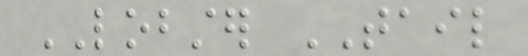LOBSTER TAIL
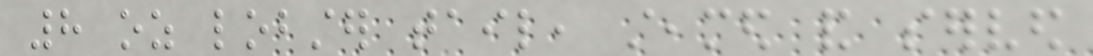8 oz lobster tail, steamed and served
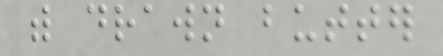with drawn butter
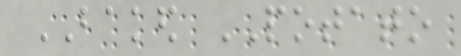BAKED POTATO
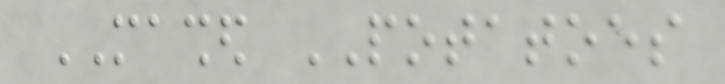MASHED POTATOES
